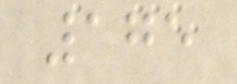175
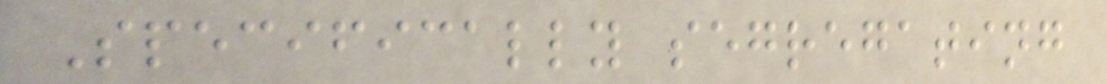Specifically segregating
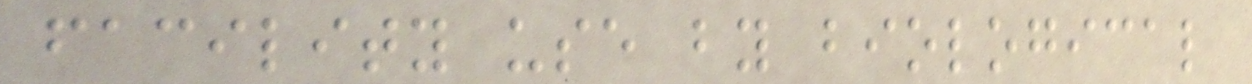facility use by biological
